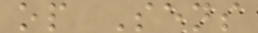op Sens
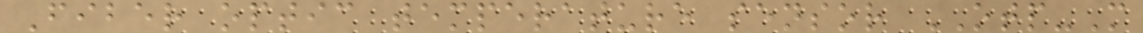Fiber optic temperature sensor OTP-M
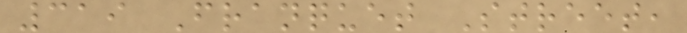319 Franquet Street,
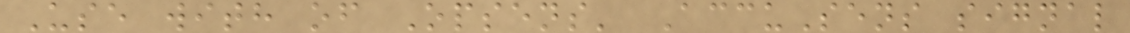Use with of Opsens' AccuSens signal
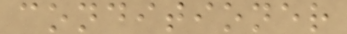conditioner
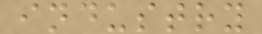industry
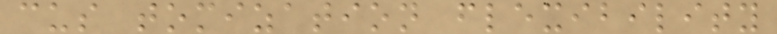cus tomization flexibility
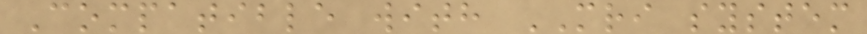Compatible with MRI system
